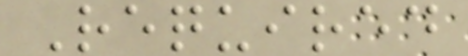Required
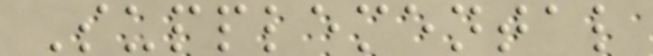Supplemental
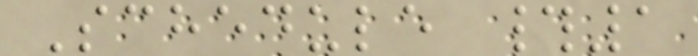Schedule #1
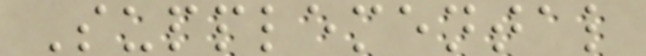Supplemental
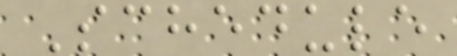Schedule
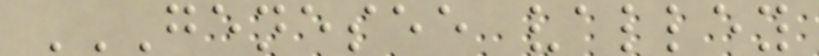GENESEE VALLEY
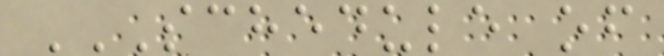SCHEDULE OF
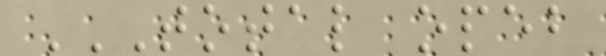TOTAL OPEB
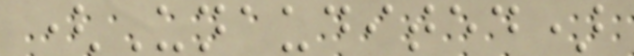(Unaudited)
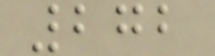272
